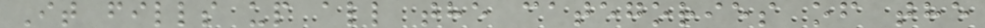It fills up all the categories of the
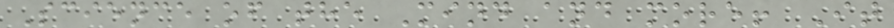Science of the Mind and more! It
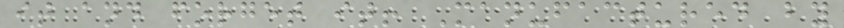it and forget it! Manufactured by
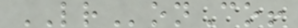LRonCo!
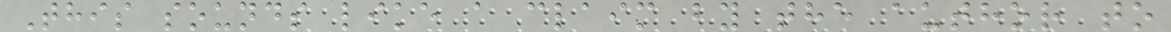This sounds like a claim by the author to
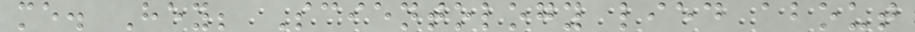me. Hey; Scientology lied about
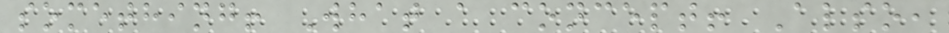something! What a concept! Also,
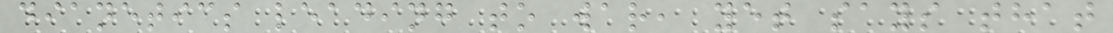dianetics leading to war, yet says that
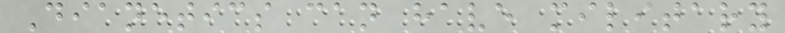Dianetics can have military
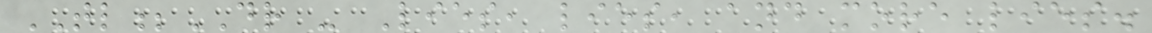TL;DR - Lies, lies, and more lies.
